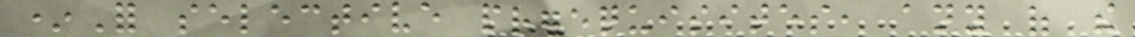*For selective prerequisites, any of the
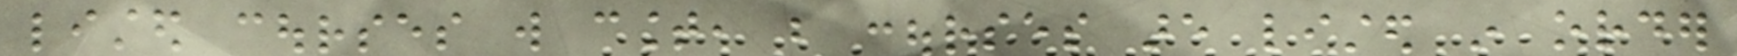listed courses will count, but courses are listed in order
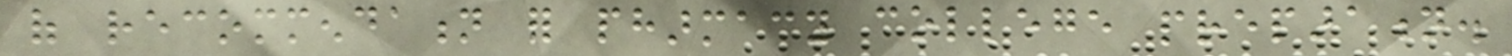of recommendation for pharmacy college preparation.
